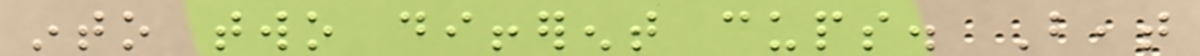into two different cups. Beat
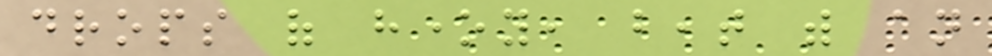drops of honey, beat with an
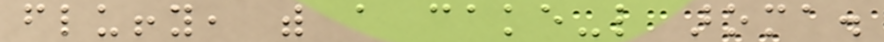fluffy, with a cake-like aroma.
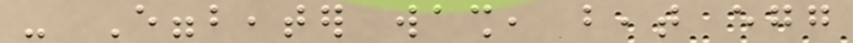- Eggbeater wash, beat egg
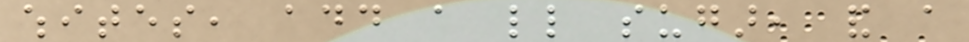whites, add a little sugar, and a
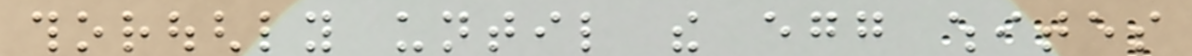thoroughly until the egg whites
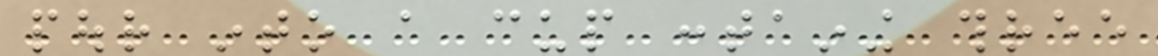pour into a cup containing three
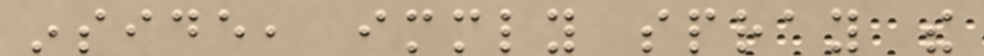inside, immediately spray the
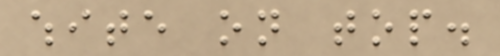white on top.
